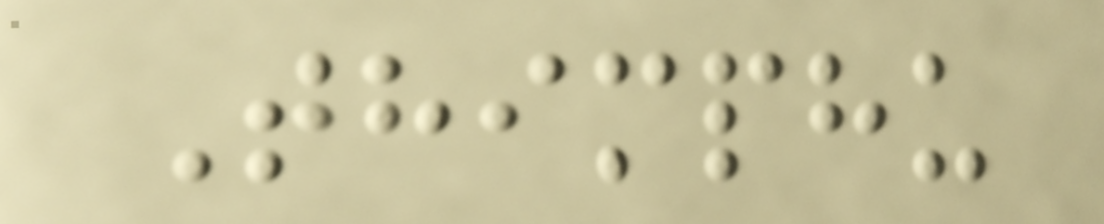Thimphu
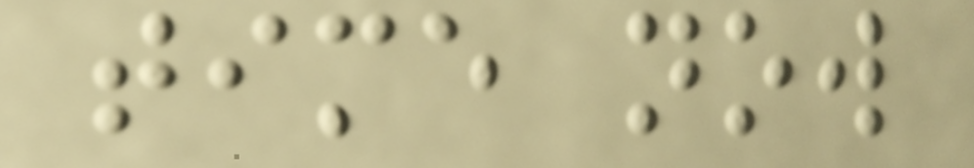time now
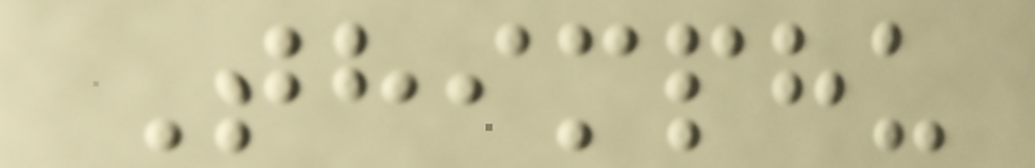Thimphu
